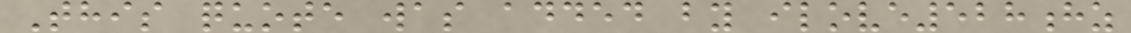This quote was added by ilove528hz
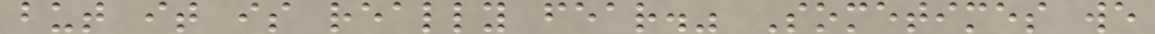but it is really fear." Sometimes we
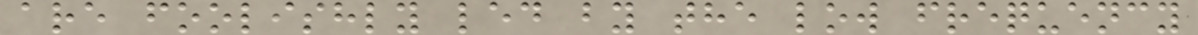are foolishly led by the low frequency
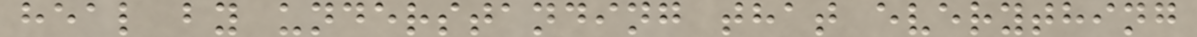heal by understanding that everything
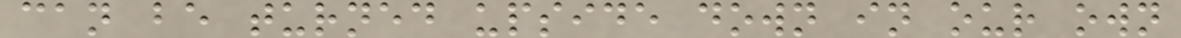can be turned upside down in our own
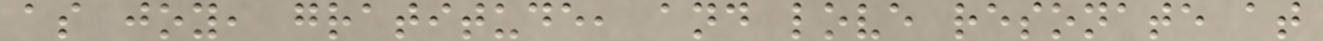as joy, gratitude, and love resonate at
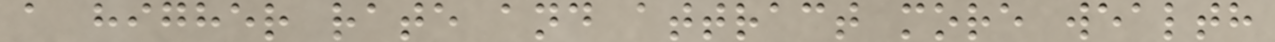a higher rate and attract more wealth
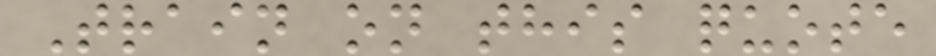Train on this quote
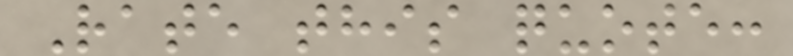Rate this quote:
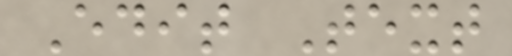Edit Text
